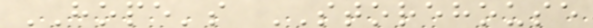HOPE's STOREHOUSE
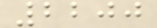2200
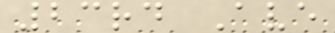23rd Ave
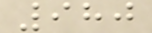980
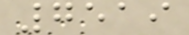7519
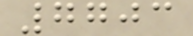7703
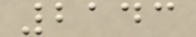2143
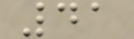41
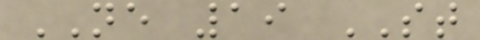NE 19 ST
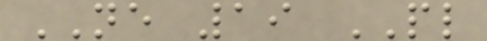NE 19 PL
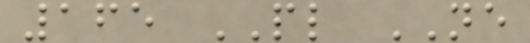165 PL NE
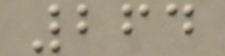264
